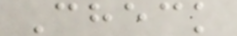Check
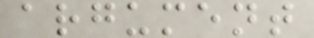argument
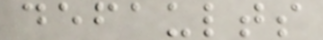defaults
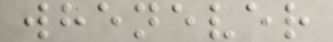whenever
